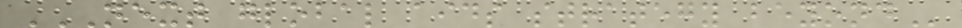NEXT GLOBAL AIDS STRATEGY BEYOND
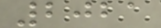2021
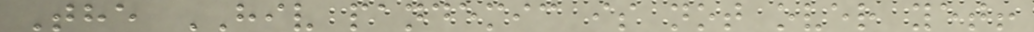The HIV pandemic is not over yet!
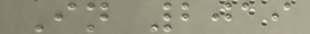In 2019
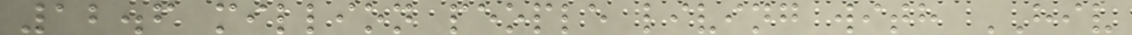12.6 million people living with HIV
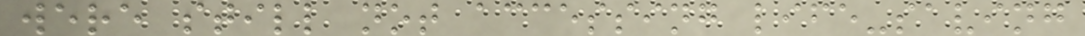were still not accessing life-saving
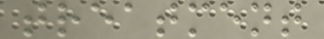treatment
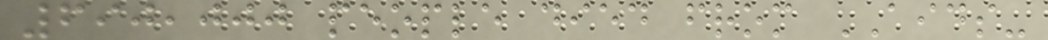690,000 people died from AIDS-
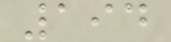194
